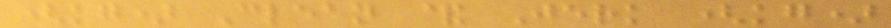(kg) Clean & Jerk (kg)
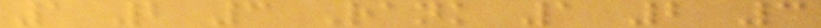1 2 3 Rank 1 2 3
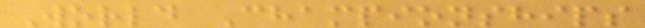World Championships
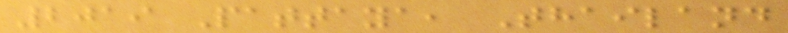2019 Pattaya, Thailand
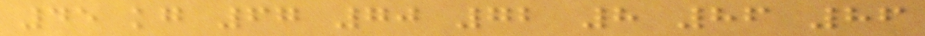45 kg 67 70 72 8 86 86
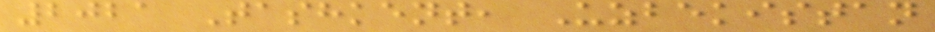2021 Tashkent, Uzbekistan
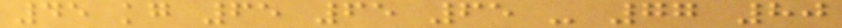45 kg 65 65 65 - 77 80
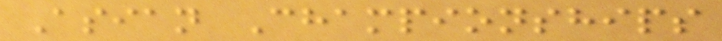Asian Championships
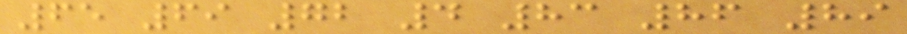65 69 72 4 83 86 89
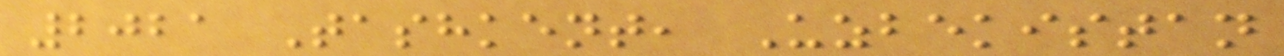2021 Tashkent, Uzbekistan
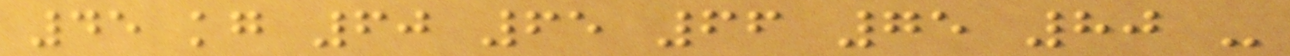45 kg 60 65 66 75 80 -
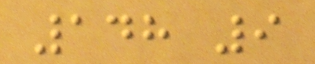148 9
